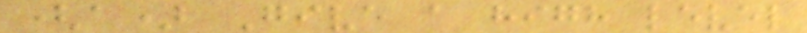(a) Give a high level
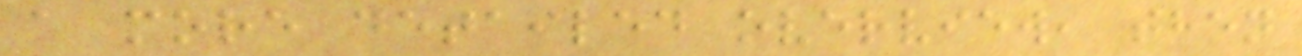a more detailed overview, then
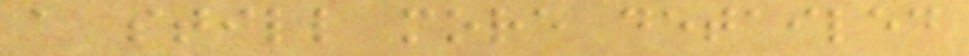a still more detailed
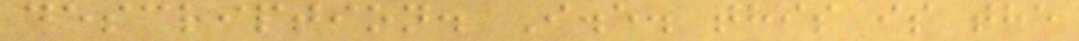description. I.e. this is the
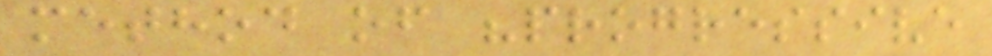method of "progressive
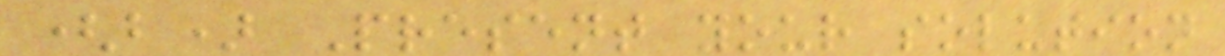(b) Present your solution
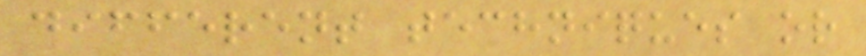different techniques or
